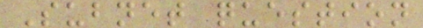Subnet question
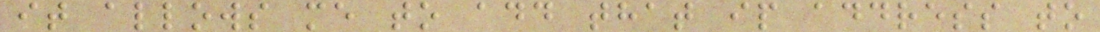it allows me to add that ip address to
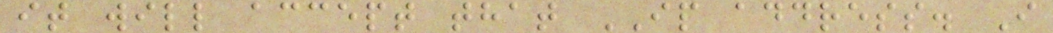it will accept that IP address. I
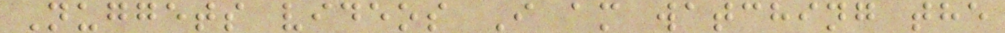Nuggets videos I am watching the
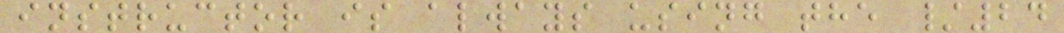instructor is always using the /24
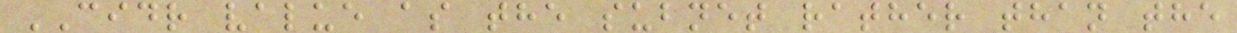CIDR value as the subnet rather than the
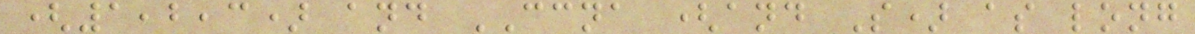(1,2,3) and CCNA (and S) as long
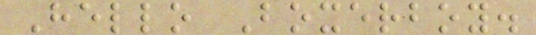Hello Boxerboy.
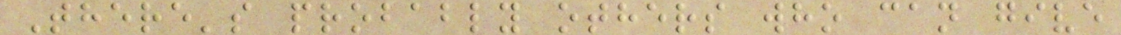There's probably others who can give
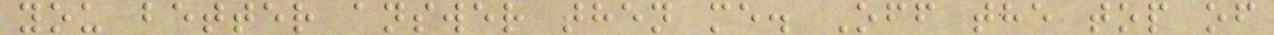you better answer then me. Off the top of
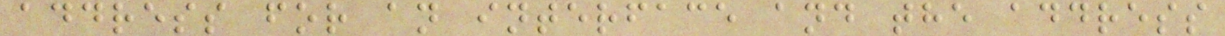address for an interface and the address
